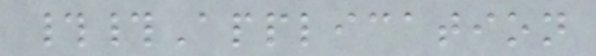##Application
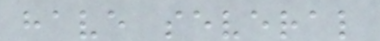have several
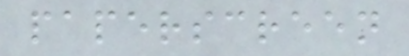paperscreen
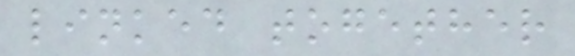linked together
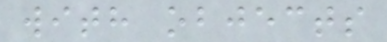with objects
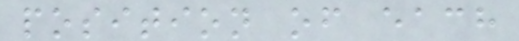position of each
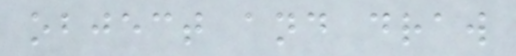object and draw
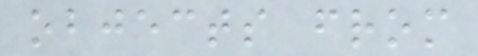objects from
